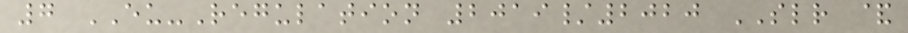7 EU-Regulation 2019/2020 SLR &
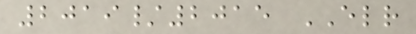2019/2015 ELR
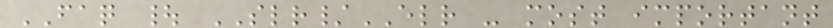FAQ | SLR/ELR - most important
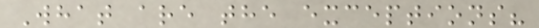What are the exceptions?
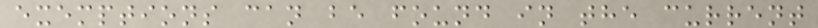exemptions can be found in the current
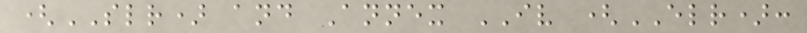(SLR) and Annex IV (ELR):
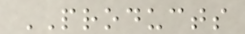PRODUCTS
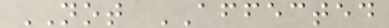NOT AFFECTED
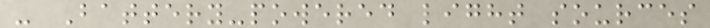- Battery-powered light sources
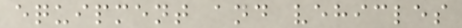equipment and vehicles
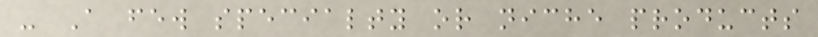- A few specialty or niche products
